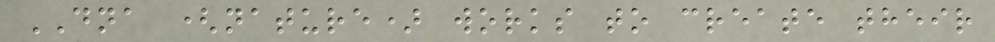DNA (nature) works to create their
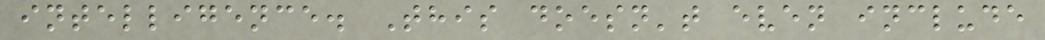intelligence. This doesn't even include
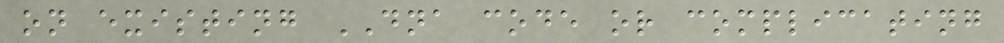on existing DNA code or complicating
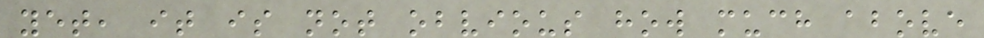yet, it is not obvious how much above
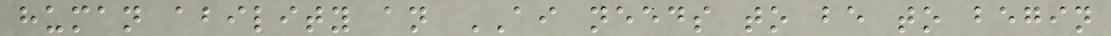human ability an AI needs to be to begin
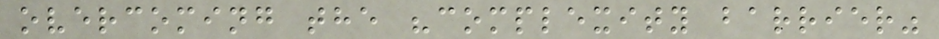overcoming the "complexity barrier"
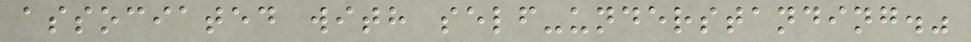associated with self-understanding."
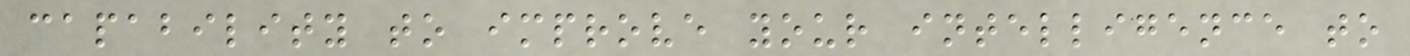capability to improve your intelligence to
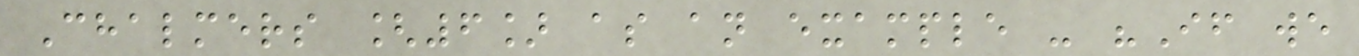Chalmers [6] as an example - "If we
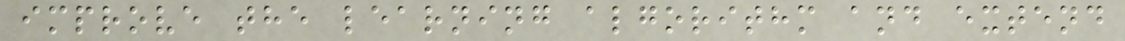improve the learning algorithm and extend
